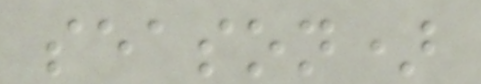season)
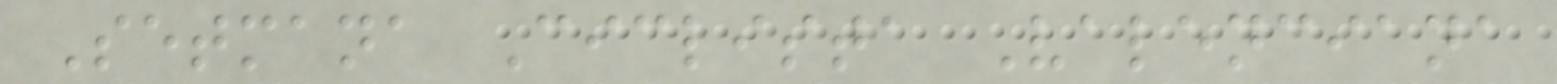Setmana Ciclista Valenciana
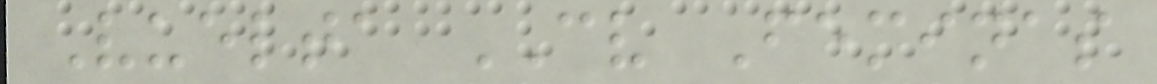Vuelta CV Feminas
